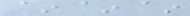~~~
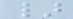}
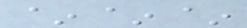~~~
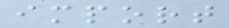import
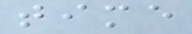time
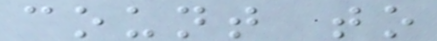count to
